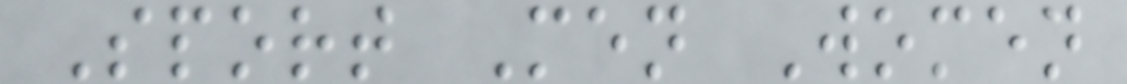Sport Men Women
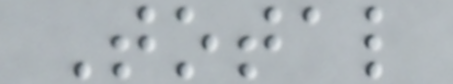Total
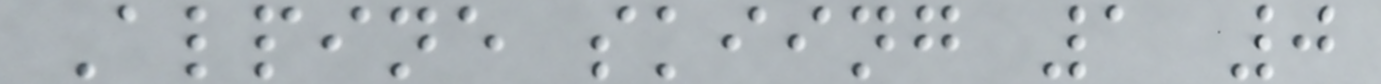Alpine skiing 1 0
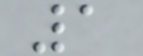1
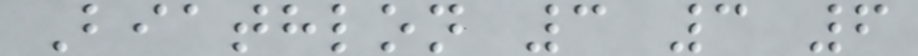Biathlon 3 3 6
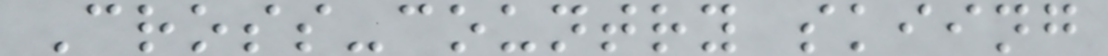Cross-country skiing
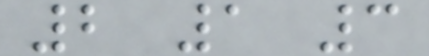2 1 3
